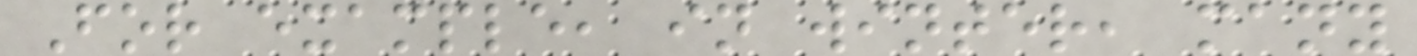For example, in winter, many
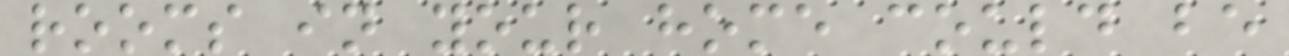rooms in your home could be
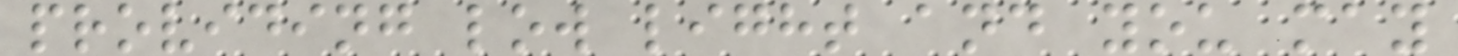providing low light and you may
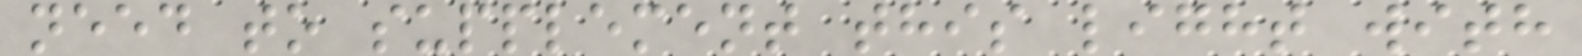need to supplement this light with
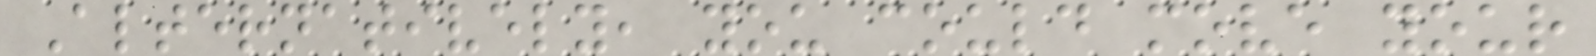Alternatively, you could move your
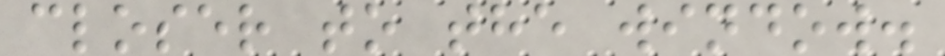closer to the window.
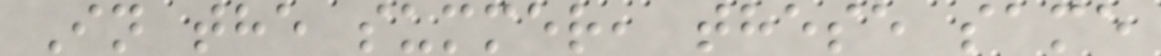In the summer, these same
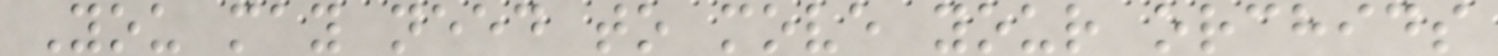You may need to move your orchids
